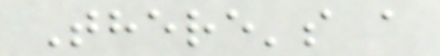There's a
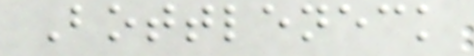Bottleneck
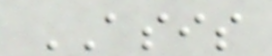ASIS
